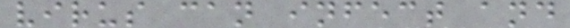virus can infect and
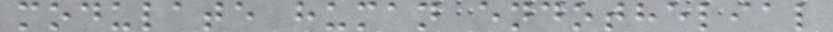modulate human endothelial
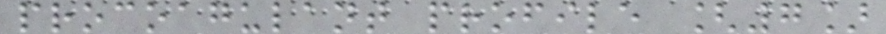procoagulant profile [7]
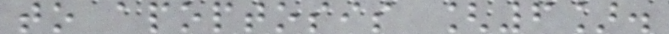to apoptosis [6].
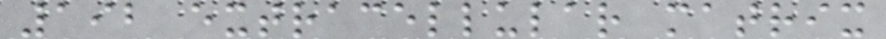192 extracellular matrix
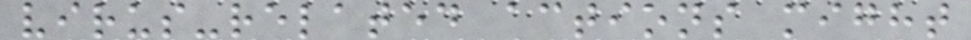virus-related actions might
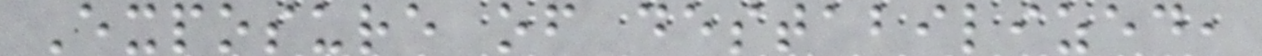Exposure of destabilized,
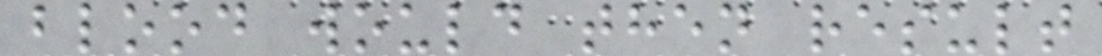blood would then result
